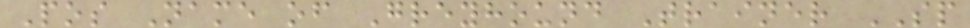Pos Name of Greyhound Trainer SP
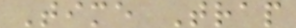Time Trap
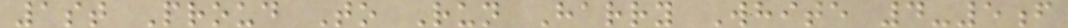1st Proud To Run Harry White 4-5f
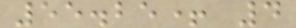55.25+ 4
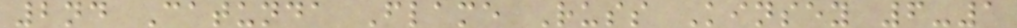2nd Catunda Flame Russ Kinsey 6-1
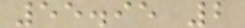55.95 2
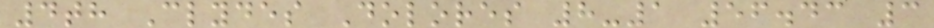4th Clydes Dolores 8-1 56.43 3
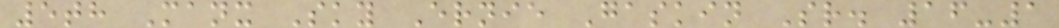5th Manx Sky Ernie Gaskin Sr. 16-1
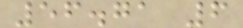56.71 6
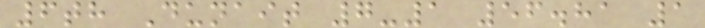6th Dunait 7-1 56.81 1
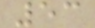53
